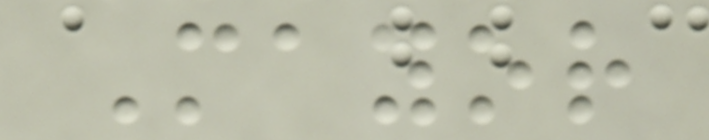Mayor
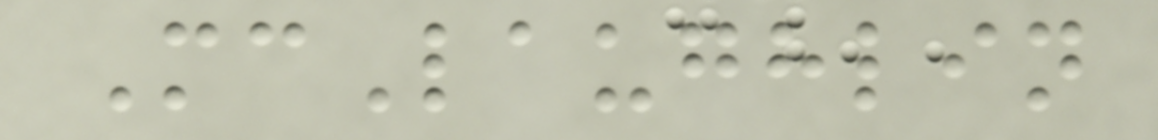McLaughlin
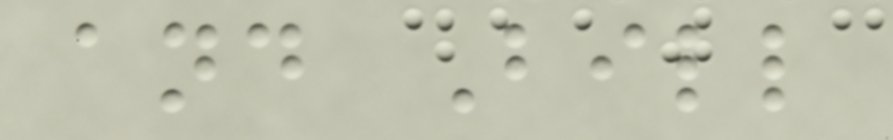and Bill
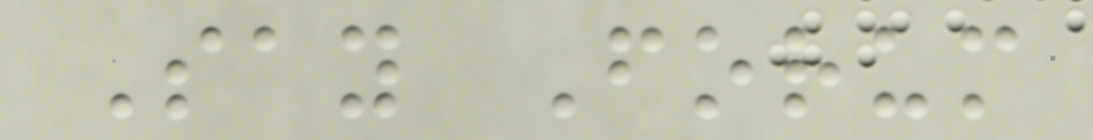Say Forum
